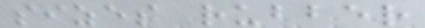sizes rubber
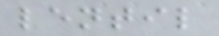lentil
